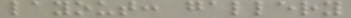layout: gallery
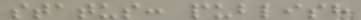status: publish
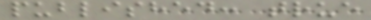published: true
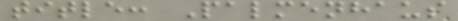title: Palmenhaus
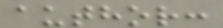author:
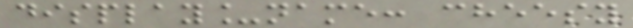display_name: cheesy
